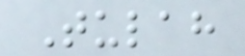Tulah
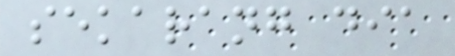sekarang dia
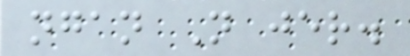ngan N jer.
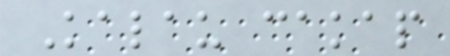Kalau cakap
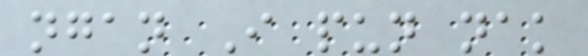ngan I pun nak
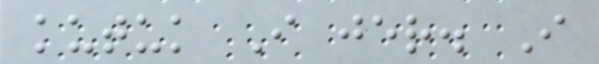kutuk I jer. I
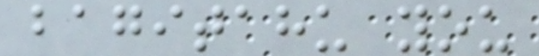bagitahu you
